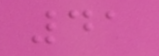41
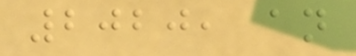2020, an
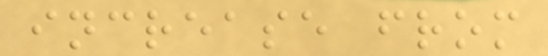increase from
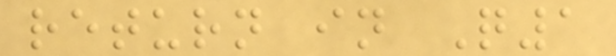return in Q1
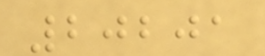20201
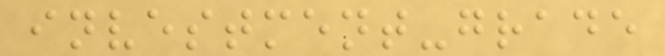investment-grade
